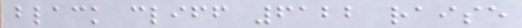black cliff 6122 raise
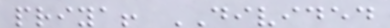priya! DIVIDED
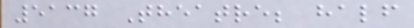5137 Theatre; half
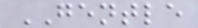GENTLE
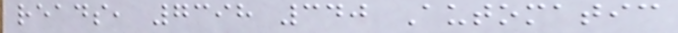reads, 7398 340 Automatic
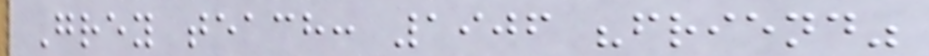Grey teach: 1906 "friend"
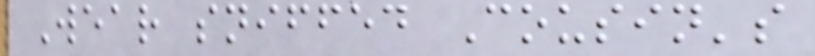Wear sniffed Cousin's
